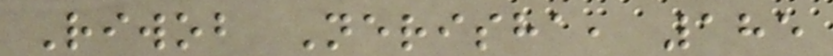Riwob Nerisha, 185
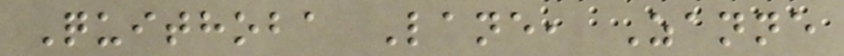Quithoba Lane, Zanne
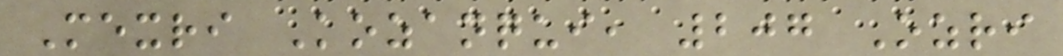Mexri Kozanqui, 207 Ozri
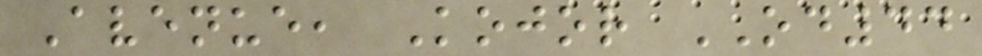Avenue, Kojor OD44
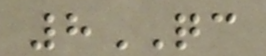8QC
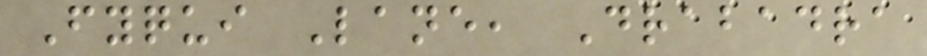Fyqui Lane, Drabadra
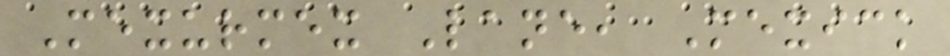Mexurmex Lane, Mexick
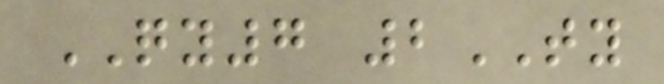QY7 2TY
